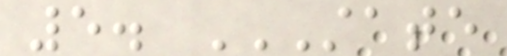5. STATE
